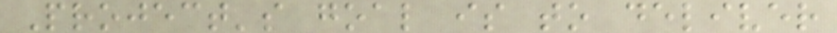Project's goal is to deliver
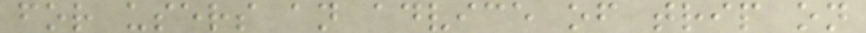for users an advice of trip on
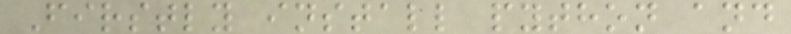Firstly install python and
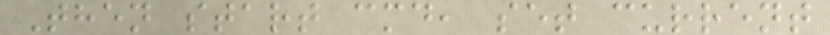Then start cmd, set current
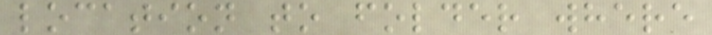location to folder where
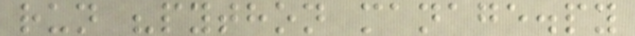run "python manage.py
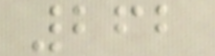262
